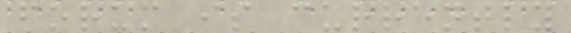forum is currently
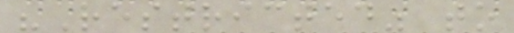"Restricted" to
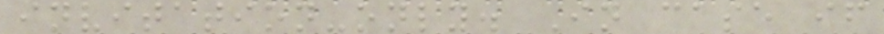invitation-only. In case if
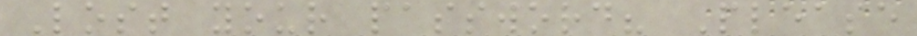Lost your password? Please
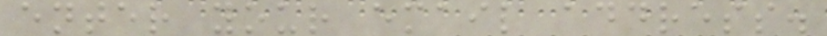enter your email address.
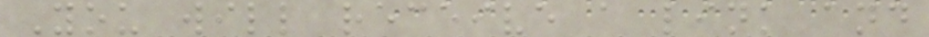You will receive a link and
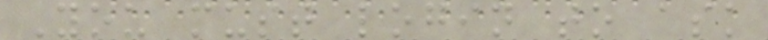You must login to ask
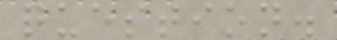question.
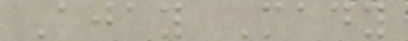Ajay Mady
